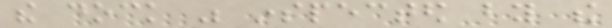the dock was inspected by the
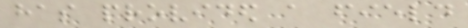has provided a field
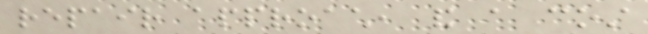repair approach, and a cost
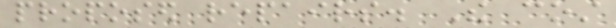proposed repairs. The cost
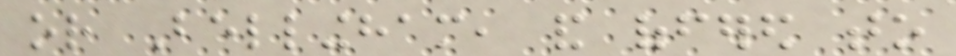or Bellingham, and offered to
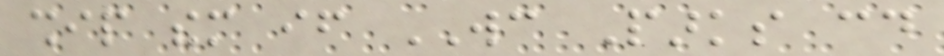ship them if WC Parks could
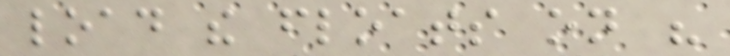load the floats on his
